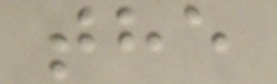the
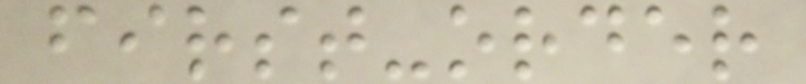first-order
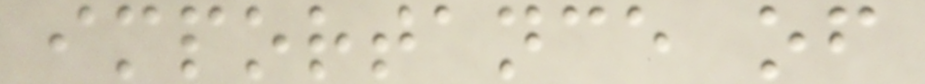importance of
